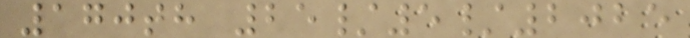170th 25/5/2025
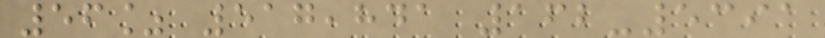56% 517,841 162-5391
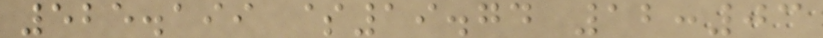525.199 $19.74 12:03
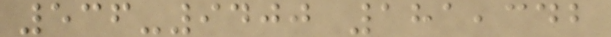536-9400 181,342
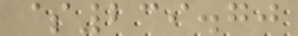$239.70
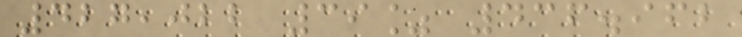427,022 39% 436.962
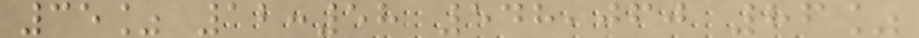35% 12:58 548,060 86%
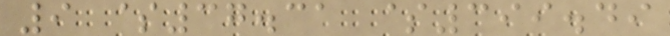9 $37.31 $399.49
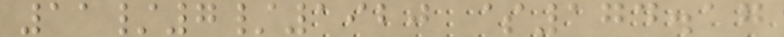11/7/1920 $174.17
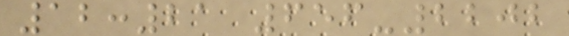12:21 656-2202
